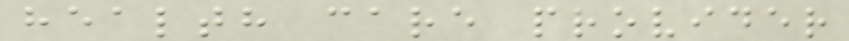health care provider
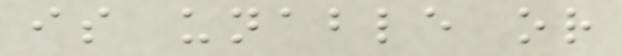is unable or
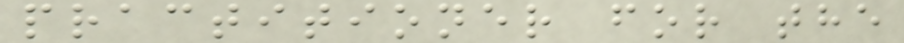practitioner for the
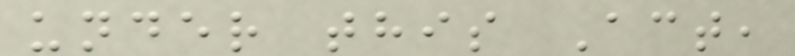under this Act,
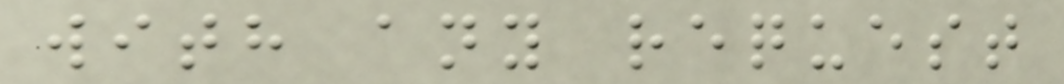with any request
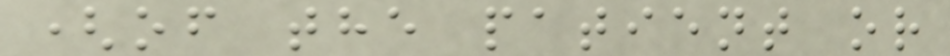(of the patient or
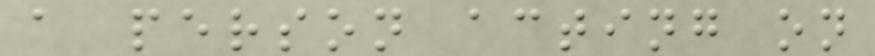a person acting on
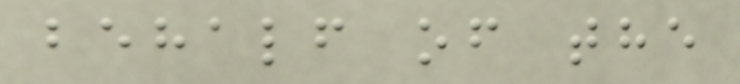behalf of the
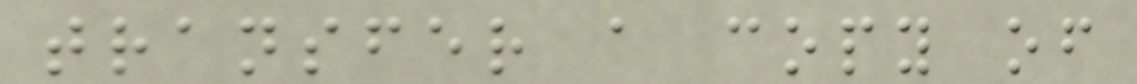transfer a copy of
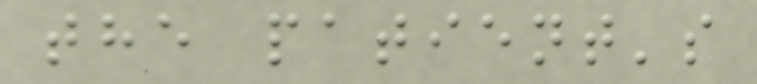the patient's
